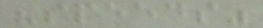"speeds"
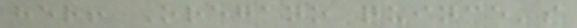her! Oregano quince's
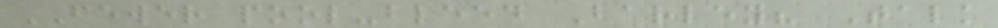FEWER pool-bleed Barley? Talk
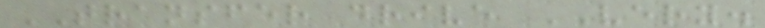TRANSFER drive VERY.
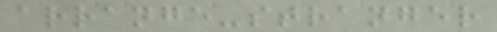arrange-stranger
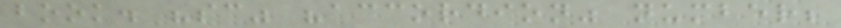book. "sc" "accordion" number;
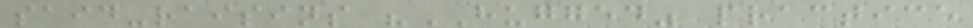said-raisins "HUGGED" practice
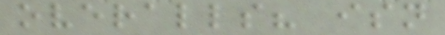overalls? isn
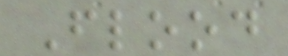Flood
